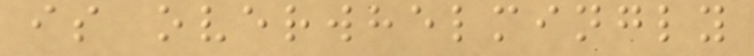is overwhelmingly
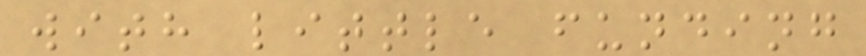with little funding
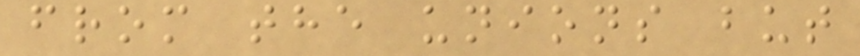from the unions but
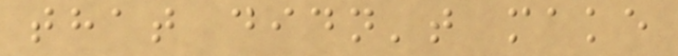that didn't make
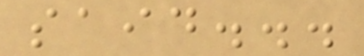said...
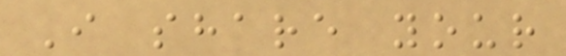I share your
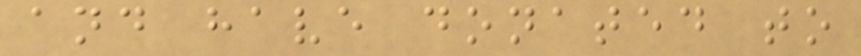and have donated to
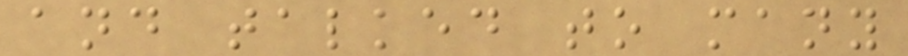and talked to many
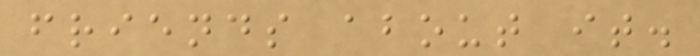friends about it.
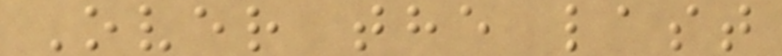Over the last
